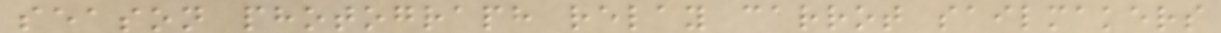season photograph relay carrot sailmakers
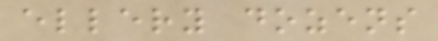ellery dozens
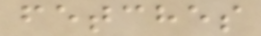fetches
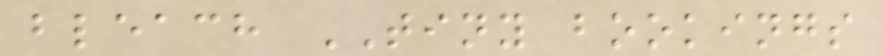bleach TINY bookings
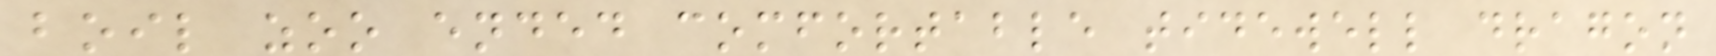boil zoo ended comfortable tidewell dragon
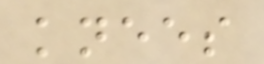knees
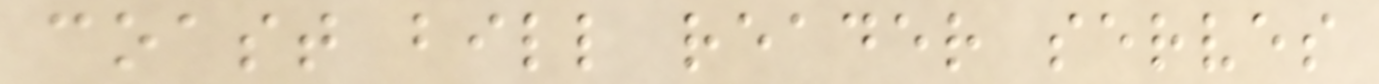coast bill reader serves
